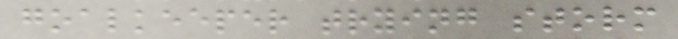goalkeeper trying storm
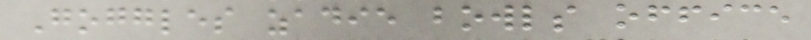Goggles zadie bowls office
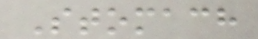Stomach
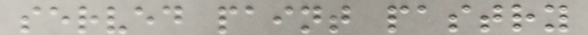served paint pastry
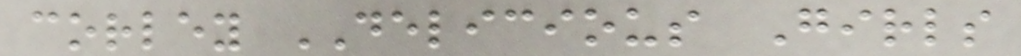corley DELICIOUS Girls
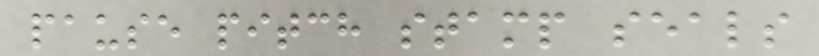pause pitch stamp seals
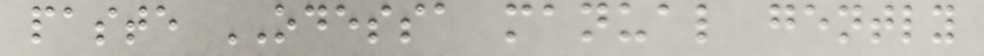paste ODESSA manual gently
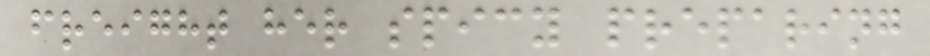freight her spicy preparing
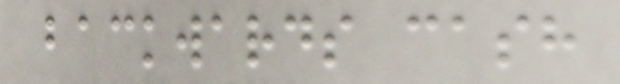backwards cash
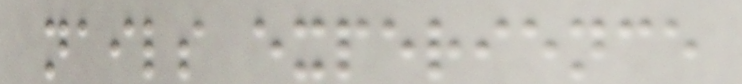nails experience
